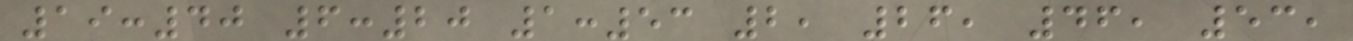19:40 6:20 1:53 2, 26, 46, 53,
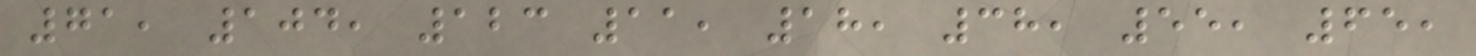71, 104, 123 11, 18, 38, 55, 65,
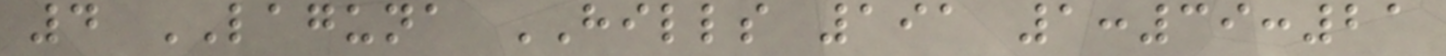4 LAGUNA HILLS 191 1:39:21
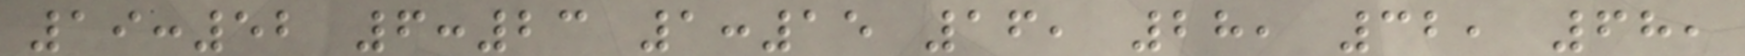19:52 6:23 1:15 16, 28, 32, 68,
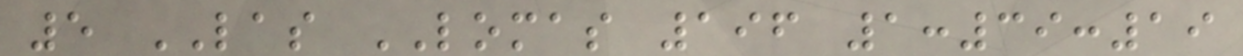5 LAS LOMAS 196 1:39:19
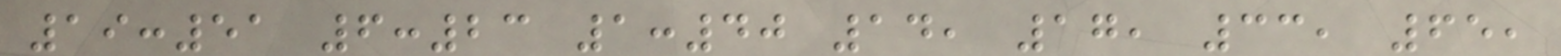19:51 6:23 1:40 14, 17, 33, 65,
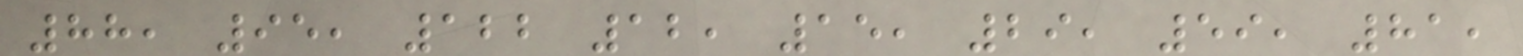88, 95, 122 12, 15, 29, 59, 81,
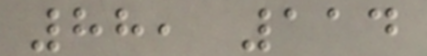88, 114
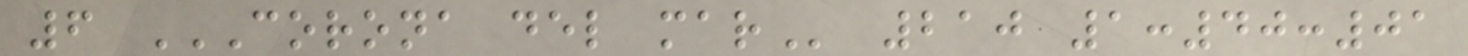6 CORONA DEL MAR 210 1:40:01
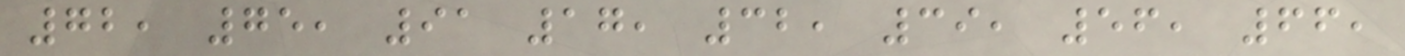72, 75, 91 17, 32, 39, 56, 66,
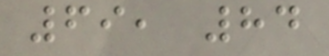69, 84
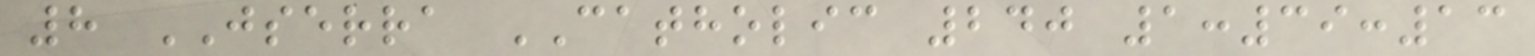8 JSERRA CATHOLIC 240 1:39:13
